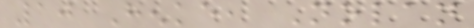10 Henke, Nolan
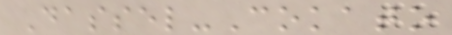Dassel-Cokato
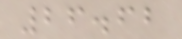26.62
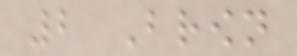2 Brown
